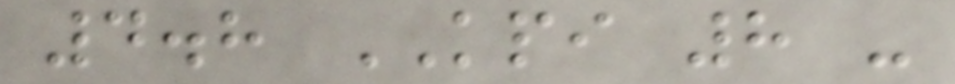4.8 KPI 8 -
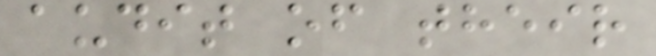audit of their
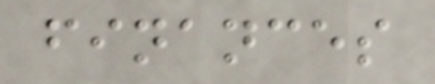finances
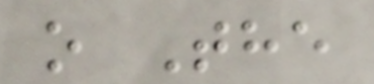o The
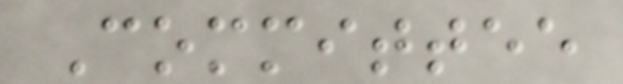Committee
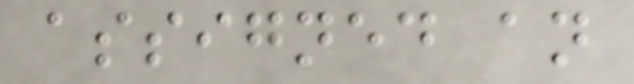assigned an
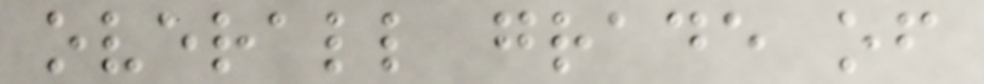overall grade of
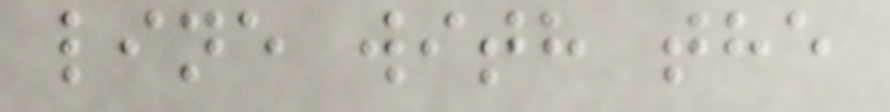line with the
